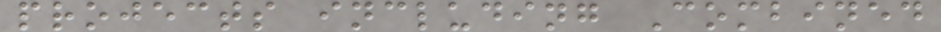projects including Combined
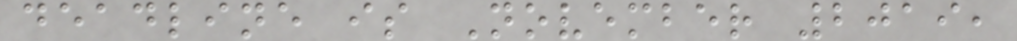deadline is November 2019,
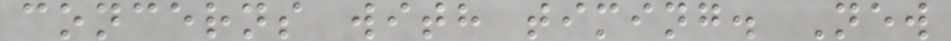concerns with timing. New
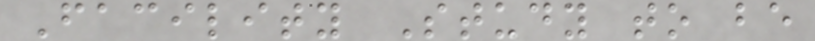Facility Study to be
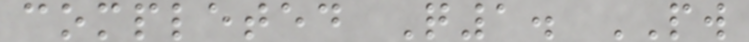completed Q1. PW
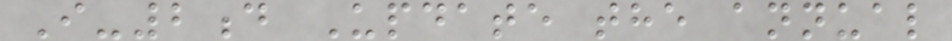I-2d Update the annual
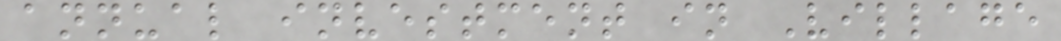annual investment in Village
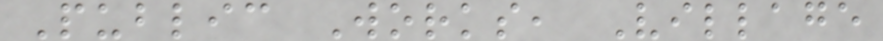Public Works, Village
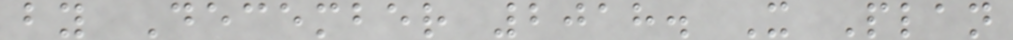by December 2018. X Plan
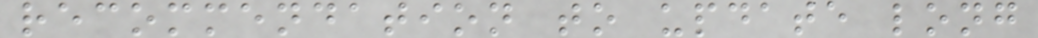recommendation to update long
